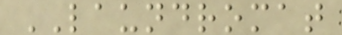LAUNDROMAT
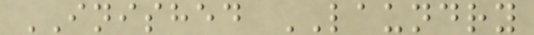INISHED LAUNDRY
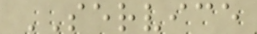SERVICE
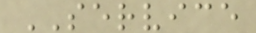SERVICE
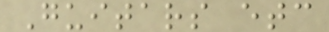Guitars etc
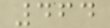464
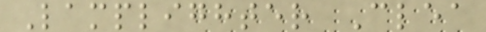Lamplighter Clea
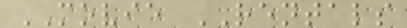MOVIE RENTALS
